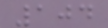104
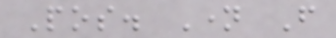Pos. Name From
